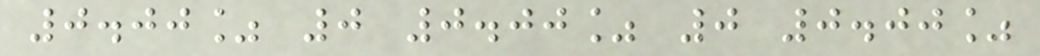0.00% 0 0.00% 0 0.00%
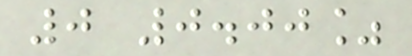0 0.00%
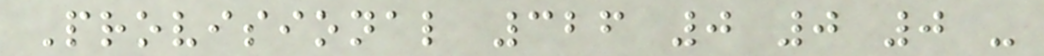Provisional 326 0 0 0 -
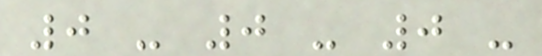0 - 0 - 0 -
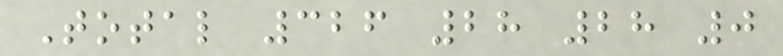Total 326 28 28 0
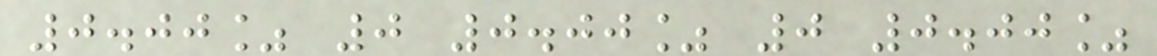0.00% 0 0.00% 0 0.00%
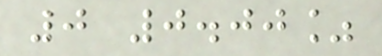0 0.00%
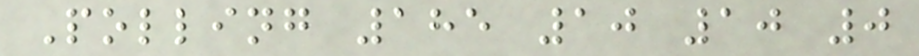Polling 185 10 10 0
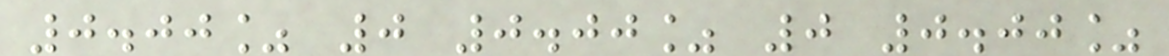0.00% 0 0.00% 0 0.00%
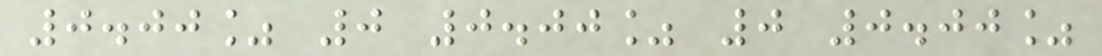0.00% 0 0.00% 0 0.00%
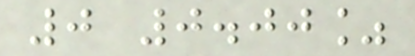0 0.00%
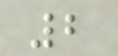2
